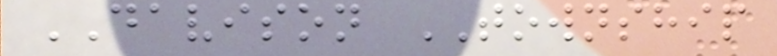DAVISON TOWNSHIP
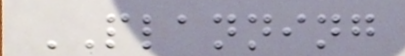PLANNING
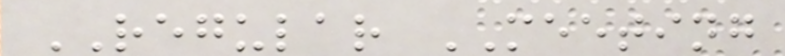REGULAR MEETING
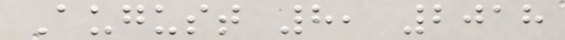August 8, 2018
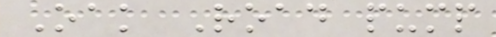Oak Road pump
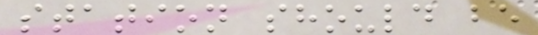station should be
